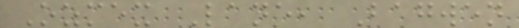Ozmex Lane, Bagwen
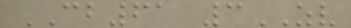CB61 3ZV
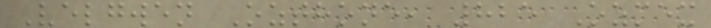Velgwen Ozthone, 825 Ozmex
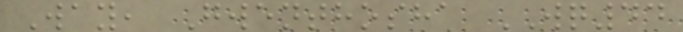Way, Gwenthosha WQ44
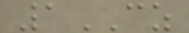1CZ
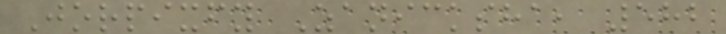Jorpixfy Zanicksha, 582
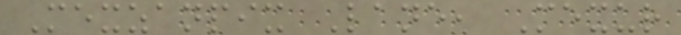Mexzanpix Lane, Mexur
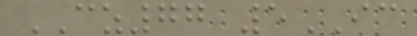CZ77 5IC
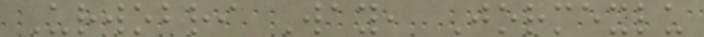Urwobri Way, Jormexlu
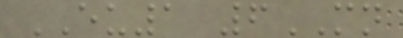EU1 6MN
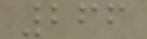266
